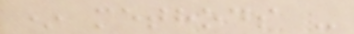* methods -
